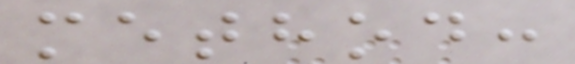method:
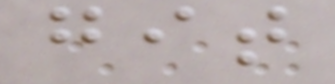git
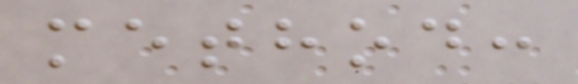method:
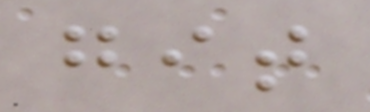git
